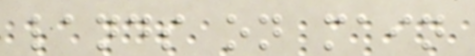lands on main
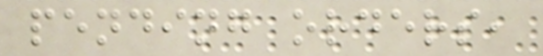pending orders,
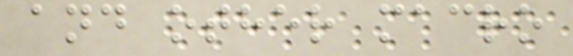and other macro
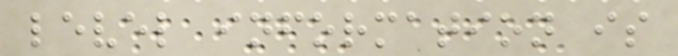level information is
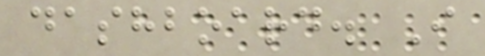dashboard. I
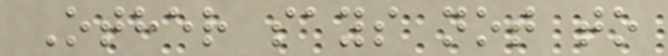Other says not to
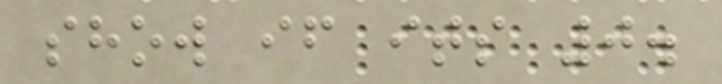show if its 0.
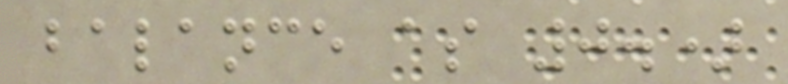balance as 0.)
